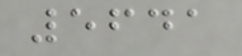5641
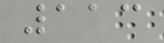113
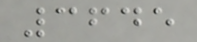3645
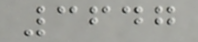3647
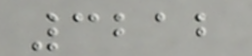3212
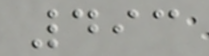493
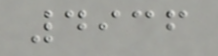4936
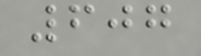607
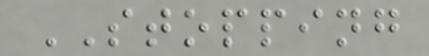STOPPING
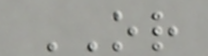OR
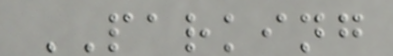PARKING
